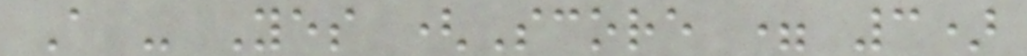A - Yes (Score = 3)
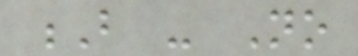B - No
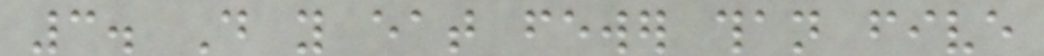3. Do you eat fewer than five
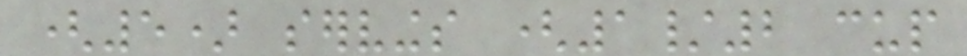(5) servings (1/2 cup
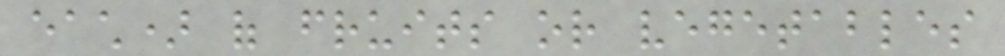each) of fruits or vegetables
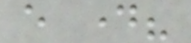every day?
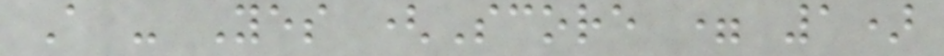A - Yes (Score = 1)
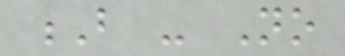B - No
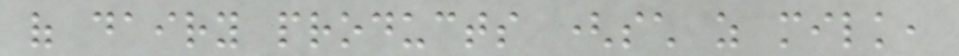of dairy products (such as milk,
